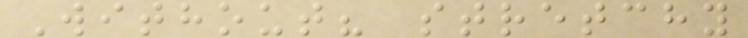Without? stretchy
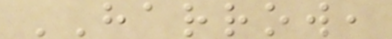HARROW,
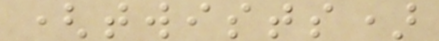(twists)
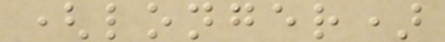(longer)
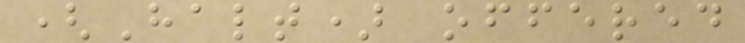(Halt) offered
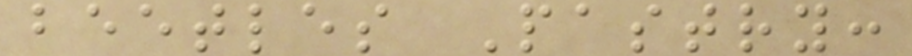beetles Pastry:
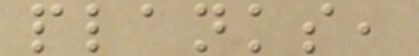planks,
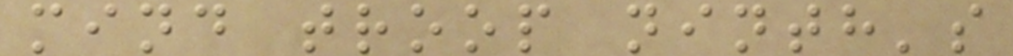mind troop ninth's
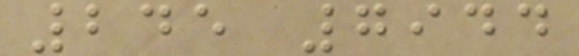245 7944
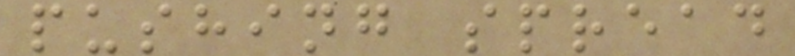pushing spread
